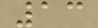13
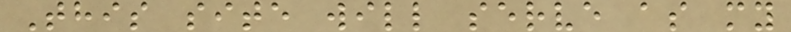This site will serve as my
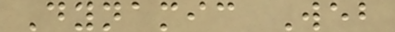Dynamic Web
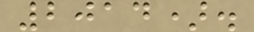2014).
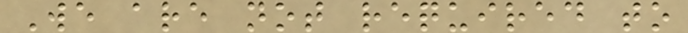We are not required to
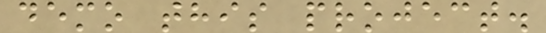demo this project.
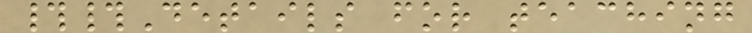##Details for teaching
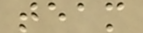team
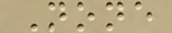None
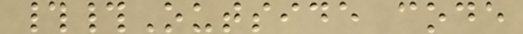##Outside code
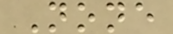None
